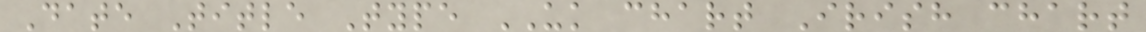Date Title Type UK chart Irish chart
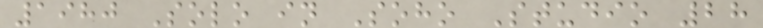1980 Solo in Soho Studio 28
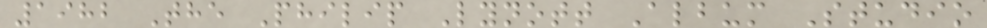1982 The Philip Lynott Album Studio
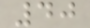40
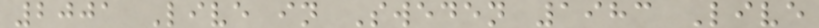2001 Live in Sweden 1983 Live
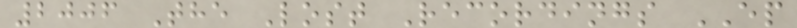2006 The Lost Recordings EP
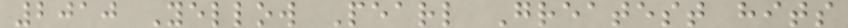2010 Yellow Pearl Greatest hits
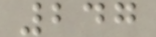247
